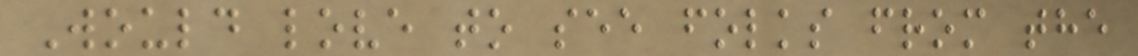Would love to see folks from the
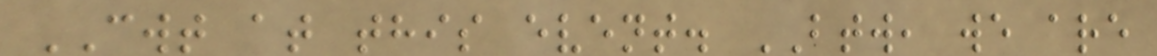CWT at this event. BTW, we are
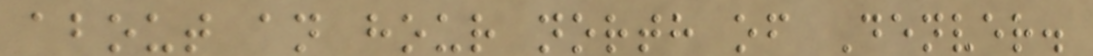about an hour north of Denver.
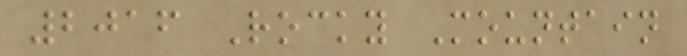2016 Rocky Mountain
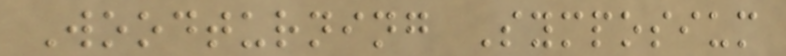Woodturning Symposium
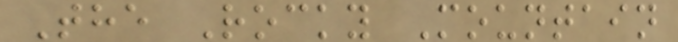The Rocky Mountain
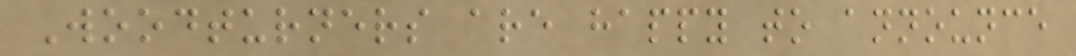Woodturners are happy to announce
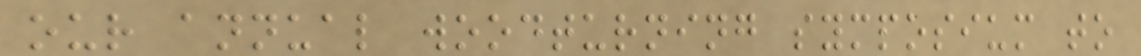our annual woodturning symposium to
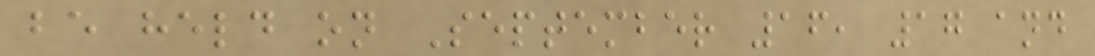be held on September 16, 17 and
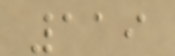119
